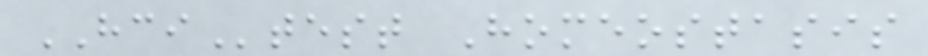HCItest Homeostasis
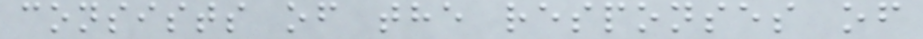consists of the responses of
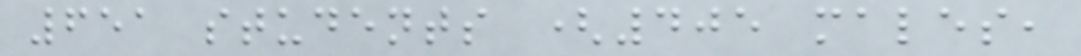651 students (405 males,
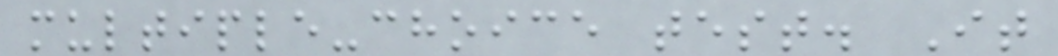multiple-choice test. It
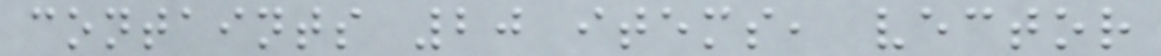containts 20 items, vector
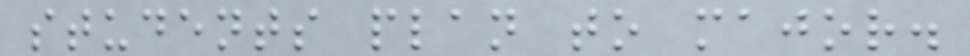students plan to major.
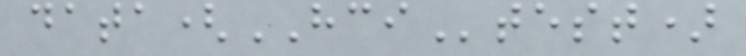data(HCItest)
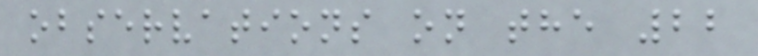observations on the 22
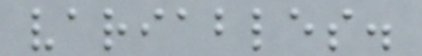variables.
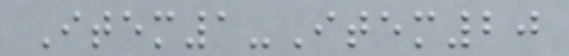Item1-Item20
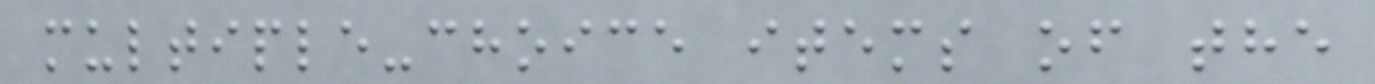multiple-choice items of the
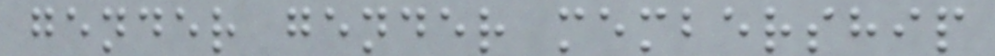gender gender membership
